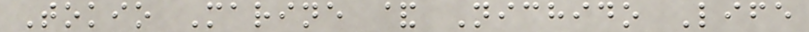Tokio Marine & Nichido Life
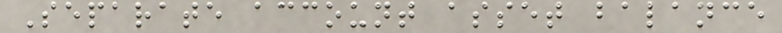Separate account asset balance
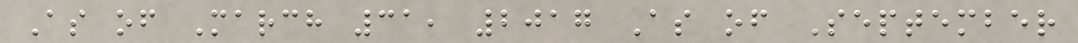As of March 31, 2017 As of September
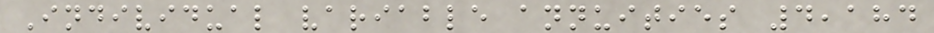Individual variable annuities 4,184
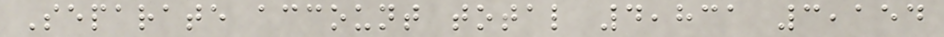Separate account total 4,831 3,154
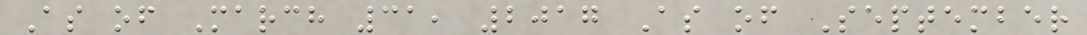As of March 31, 2017 As of September
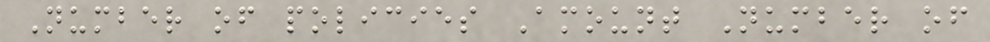Number of policies Amount Number of
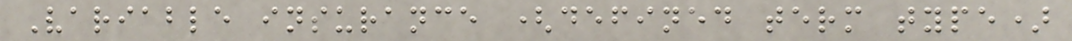Variable insurance (defined term type)
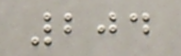204
